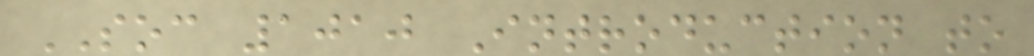SOC 1010 Introduction to
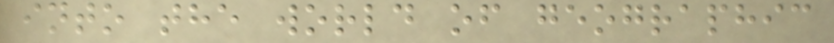into the world of geographic
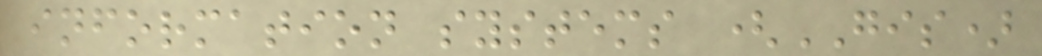information systems (GIS)
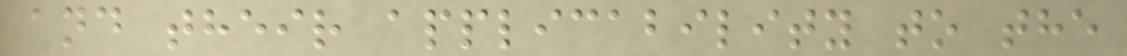and their applicability to the
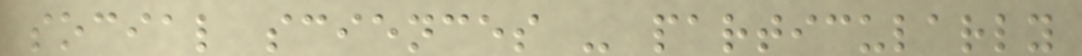social sciences - particularly
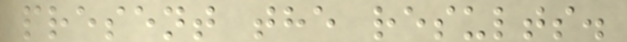present the results.
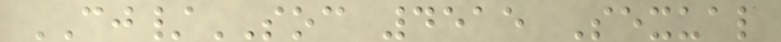CJ/SOC 4515 Sexual
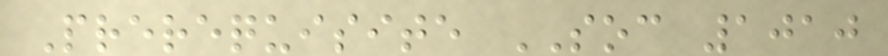Prerequisite SOC 1010
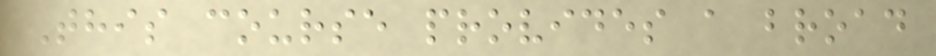This course provides a broad
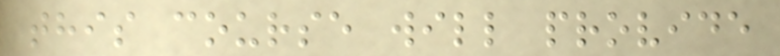this course will provide
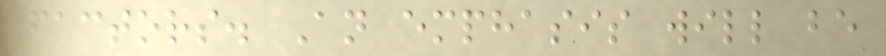factors. An emphasis will be
